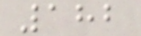182
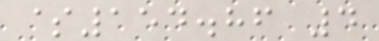$154.86 4
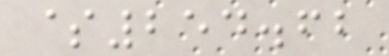$254.62
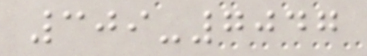309-7047
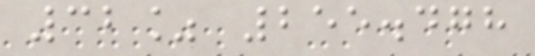32% 255.478
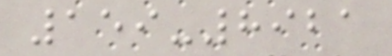159-8921
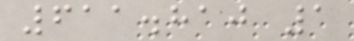611.810 1
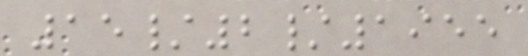15/2/1955
